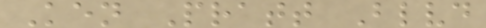Ken Pratt Blvd
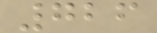726
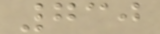730
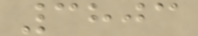3803
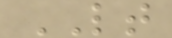LT
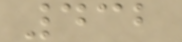432
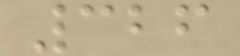326
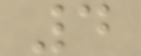4
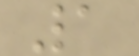1
